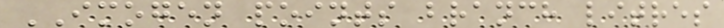IMOGEN points branch litres
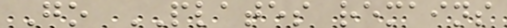Go PLATES remains
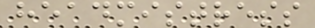headmistress
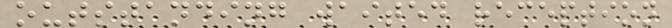outstanding waited reception
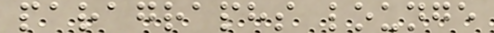paragraphs lounge
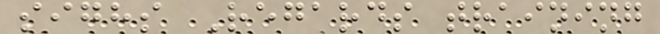sighs Regards training
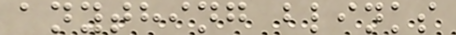anything blinks
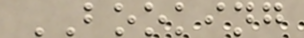BOOKING
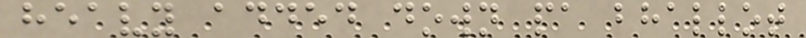heavy added down pa bhallot
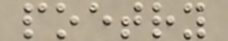poetry
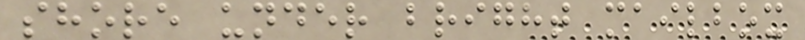shore under bright mailbox
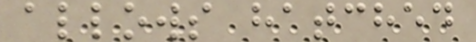allows hatched
